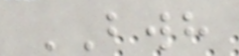BWH
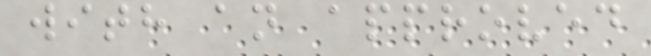with an approved
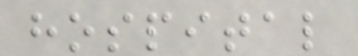hospital
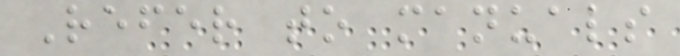Refer to manuals
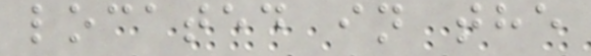located in the
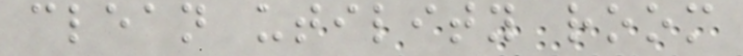clean utility room
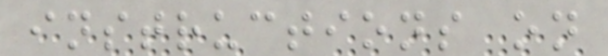instructions on
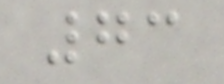73
